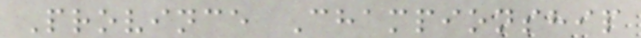Province Championship
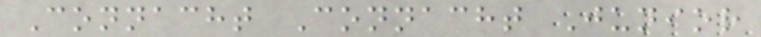Connacht Connacht Junior
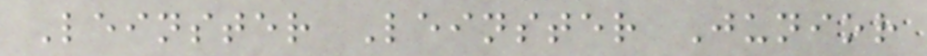Leinster Leinster Junior
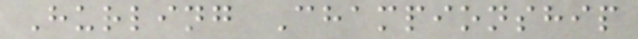Hurling Championship
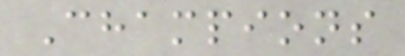Champions
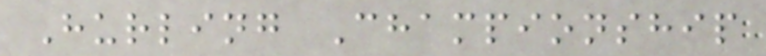Hurling Championship
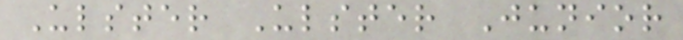Ulster Ulster Junior
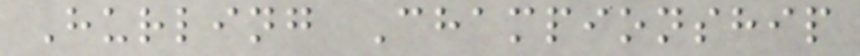Hurling Championship
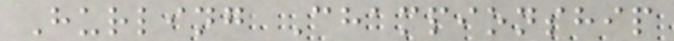Hurling Championship
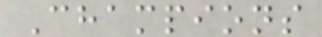Champions
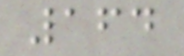164
